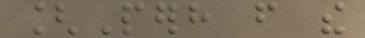[Perhaps from the
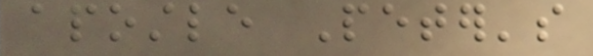apostle Peter's
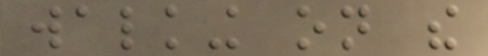walking on the
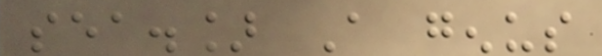sea.] A genus
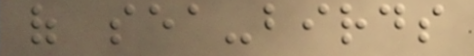of sea-birds
